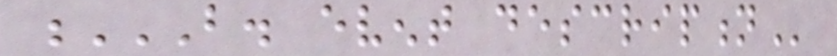B. EVENT DESCRIPTION
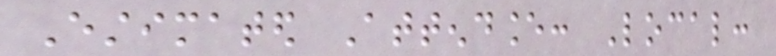Estimated Attendance: Local:
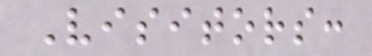Visitors:
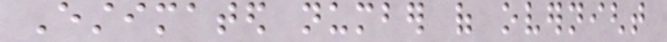Estimated number of overnight
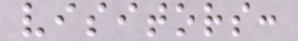visitors:
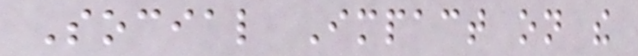Social Impact on the
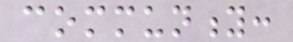community:
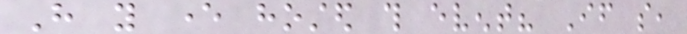Have you ever hosted this event? If so,
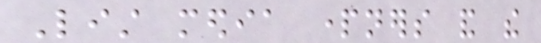List media partners and the
